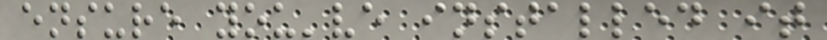ensure you've installed it
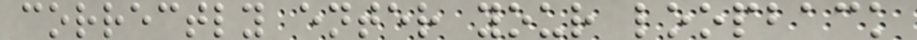correctly enter your loopback
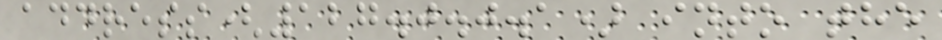address(127.0.0.1) into the
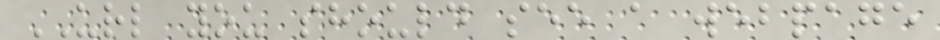URL you should see a webpage
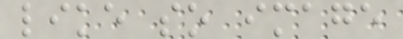like so image
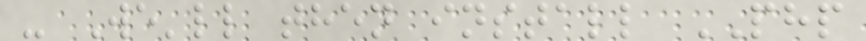- We'll then install PHP
